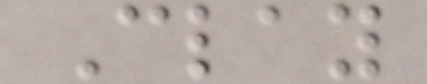Clay
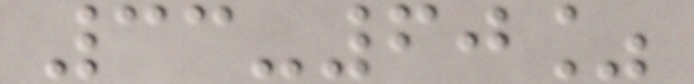33-60%
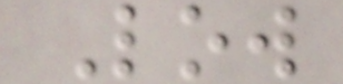Low
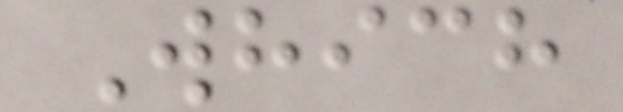Which
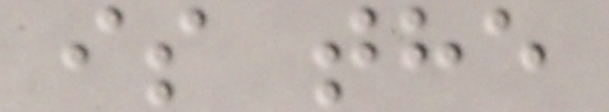is the
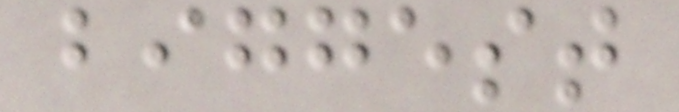biggest
